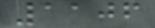1106
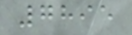7895
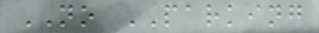NO PARKING
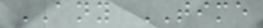ANY TIME
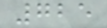725
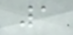1
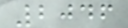2046
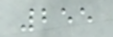255
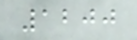1200
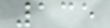135
